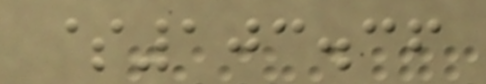$103.36
